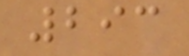293
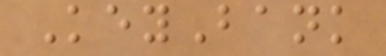KeyBank
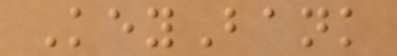KeyBank
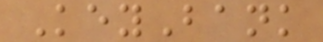KeyBank
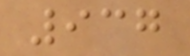937
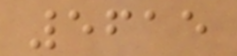5615
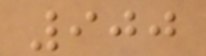900
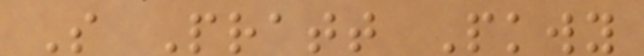S Pratt Pkwy
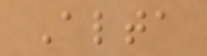Alta
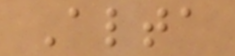Alta
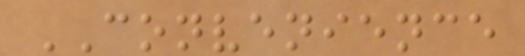CONVENIENCE
